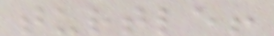turtle!
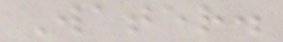Water.
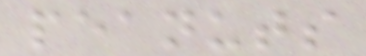peanuts
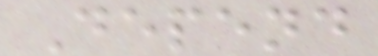Depend
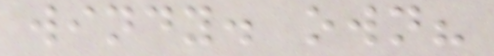windy. own?
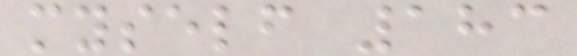myself 183
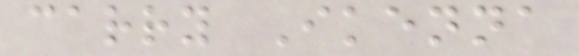carry Ikenna
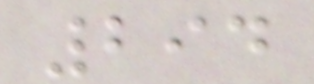294
